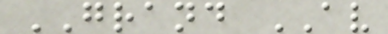GRAND AV
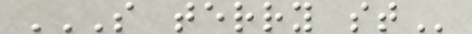S TERRY ST
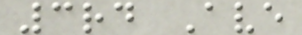3rd Ave
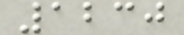1230
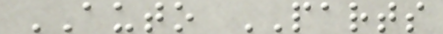AUTO PARTS
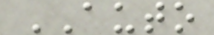AUTO
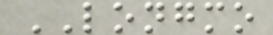LONGMO
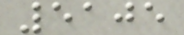5105
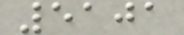5101
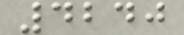4240
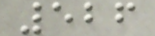526
